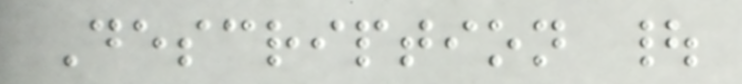Description |
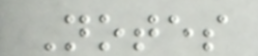Notes
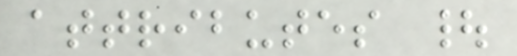attributes |
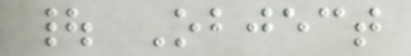| Object
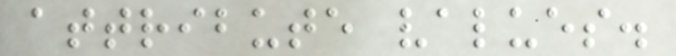attribute values.
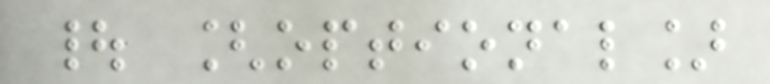| [optional]
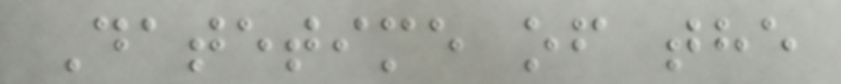Datetime of the
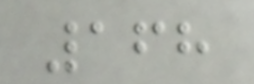168
